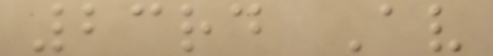23rd Av
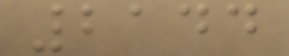2144
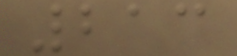213
